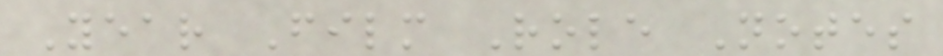Year Film Role Notes
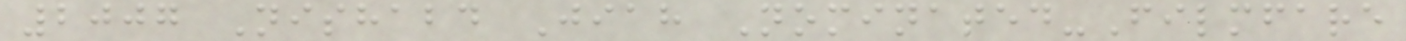2007 Nishabd Jiah Nominated-Filmfare
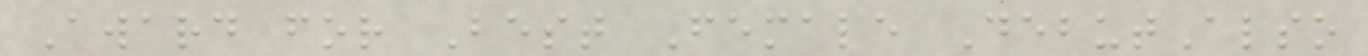Award for Best Female DebutAlso
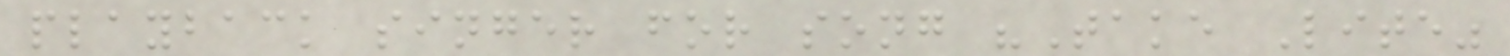playback singer for song "Take Lite"
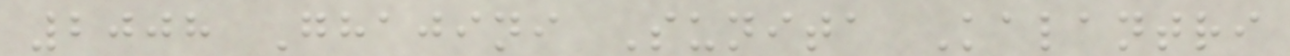2008 Ghajini Sunita Kalantri
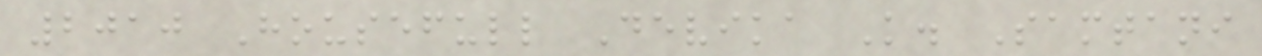2010 Housefull Devika K. Samtani
